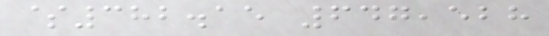$382.15 647,528
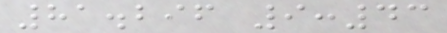81.296 9:43
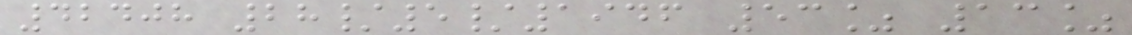42408 28/5/1946 53% 13%
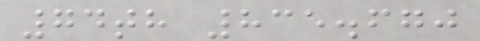74th 835.670
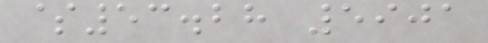$53.28 5901
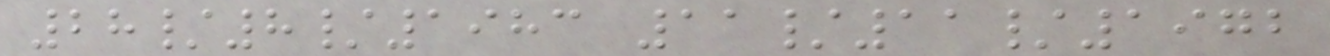28/8/1983 11/11/1972
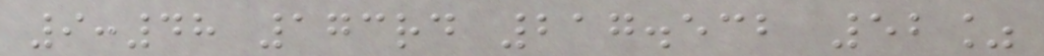9:48 173rd 217.532 52%
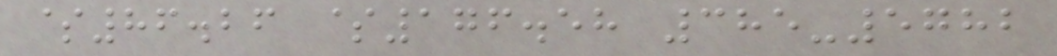$86.26 $176.58 385-5782
